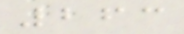263
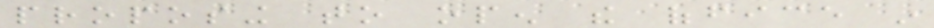proposing to open the office in
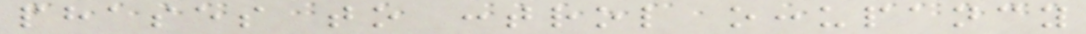phases to control occupancy
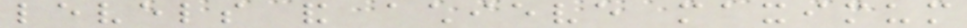levels and achieve maximum
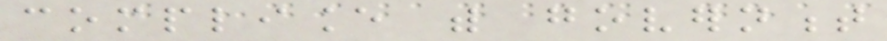compliance with government
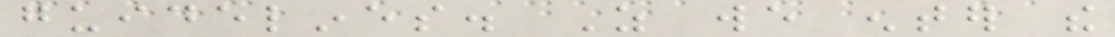guidelines. As we enter the
